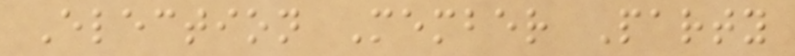Election Member Party
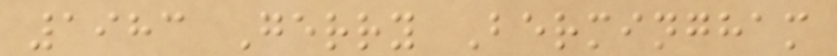1983 Gerry Bermingham
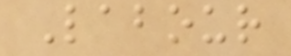Labour
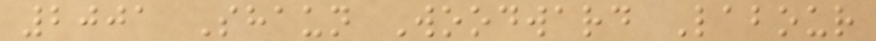2001 Shaun Woodward Labour
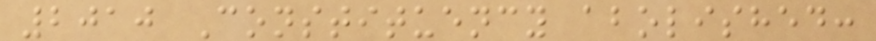2010 Constituency abolished:
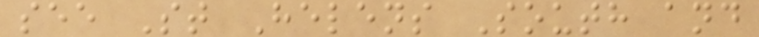see St Helens South and
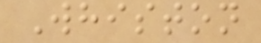Whiston
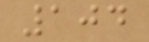104
